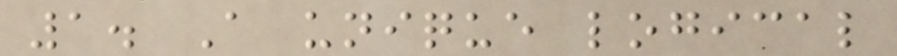1. A unique logical
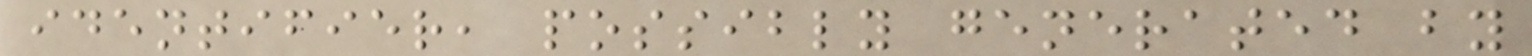identifier, possibly generated by
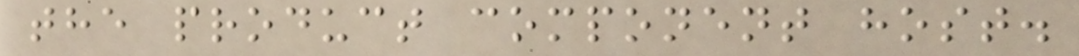the product component host.
